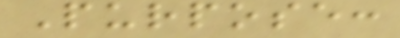Purpose:
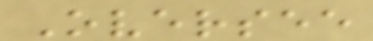Oversee
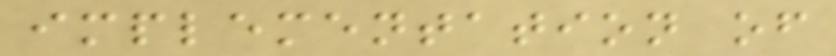implementation of
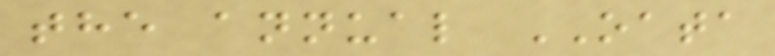the annual OATA
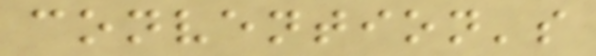convention's
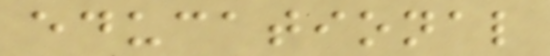educational
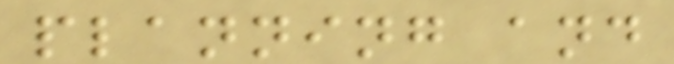planning and
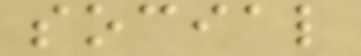social
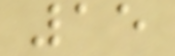15
